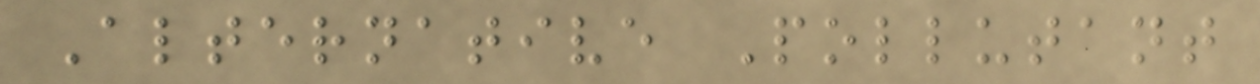Alternative Pollutant
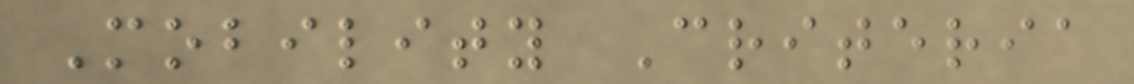Mobility Criteria
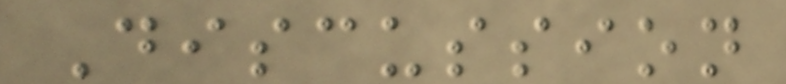Discussion
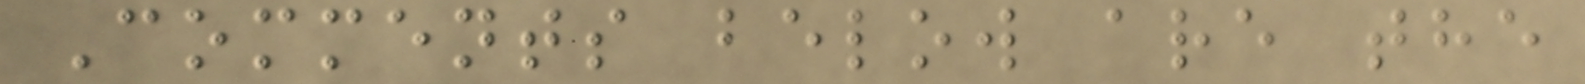Comments below are the
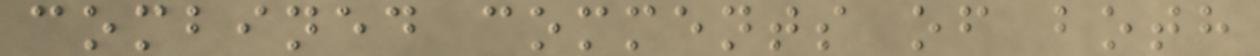combined comments of both
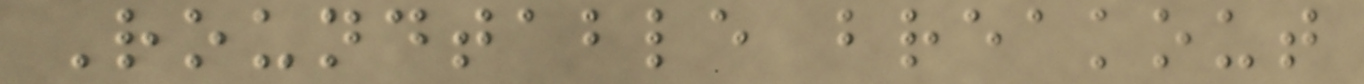Roundtable breakout
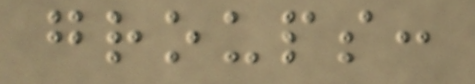groups:
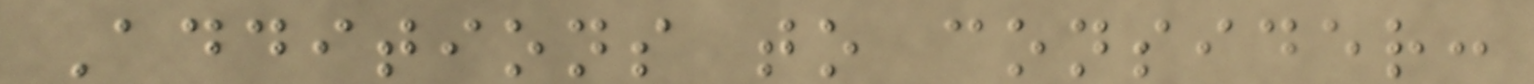Additions to consider:
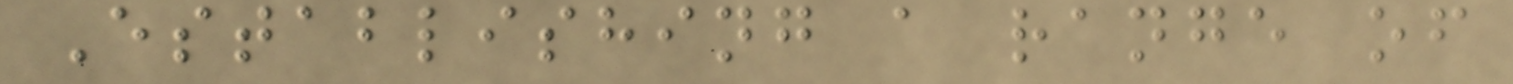Establishing a range of
